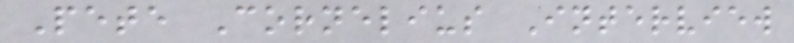Pete Cornelius Interview
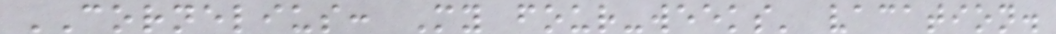CORNELIUS: My four-weeks' vacation.
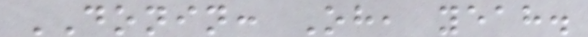DONIN: Oh, yeah.
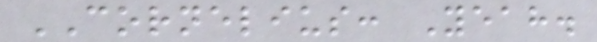CORNELIUS: Yeah.
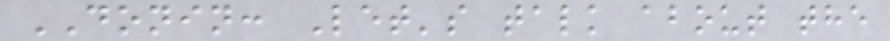DONIN: Let's talk about the
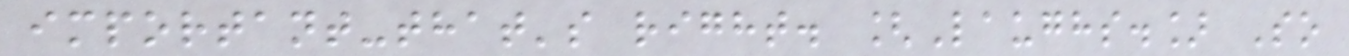important-that's right. [Laughs.] So
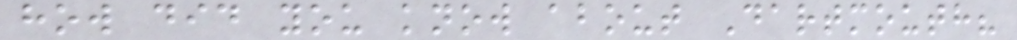how did you know about Dartmouth?
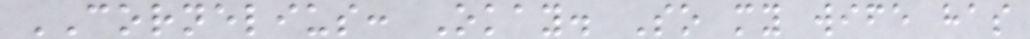CORNELIUS: Okay. So my wife has
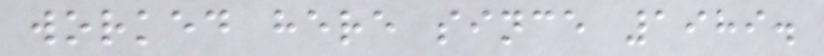worked here since 1989.
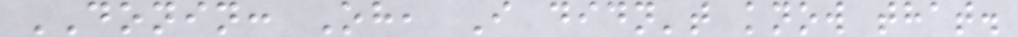DONIN: Oh, I didn't know that.
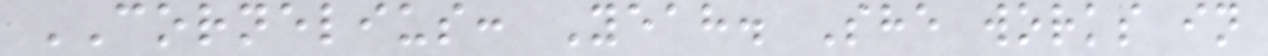CORNELIUS: Yeah. She works in
